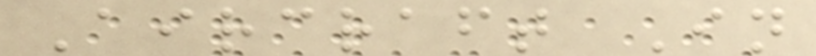Aircraft In
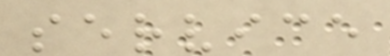service
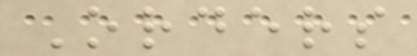Orders
